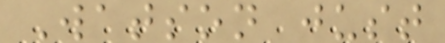Watson just
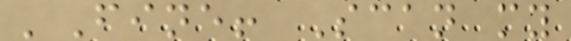'Fine! Scan my
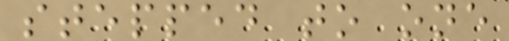stepped to one
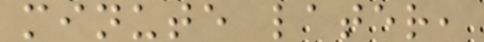minute later,
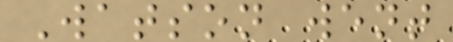Watson went
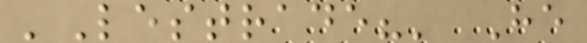'Lestrade?' He
